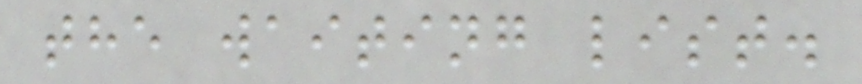the waiting list.
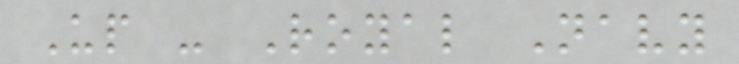Up - Royal Navy
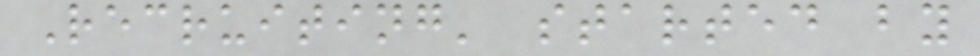Recruiting' started by
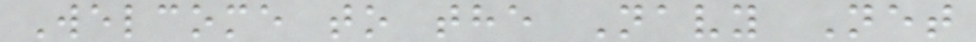Welcome to the Navy Net
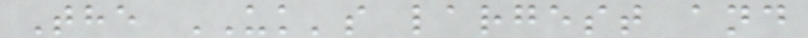The UK's largest and
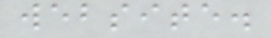website.
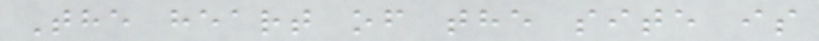The heart of the site is
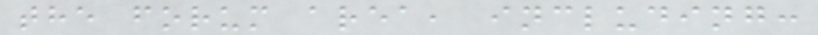the forum area, including:
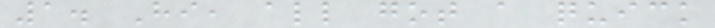1. Hi, all got a quick
